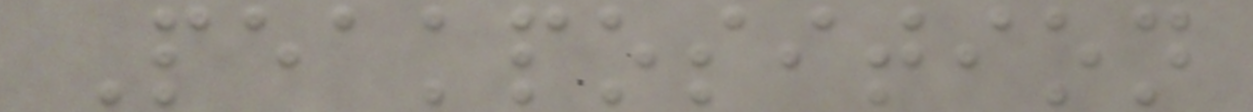Peakposition
